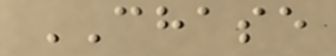CHASE
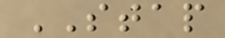STAP
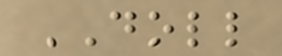DOLL
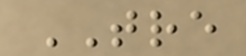TRE
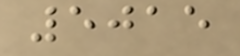5015
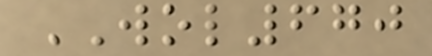WOL670
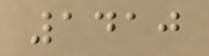1410
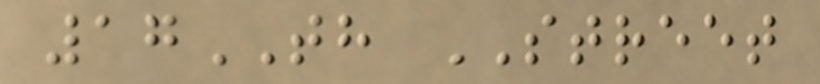17TH STREET
